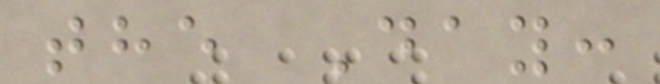the Day:
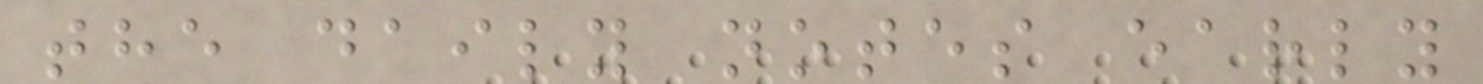the daily notes early
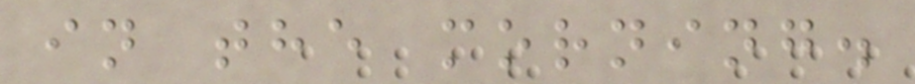in the morning.
